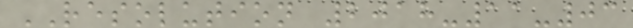RESOLUTION 2018-11-03
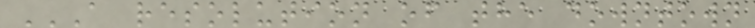A RESOLUTION OF THE DOWNTOWN
